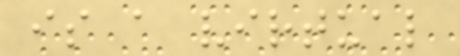is a virtual
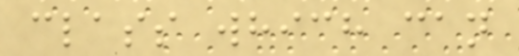class which can
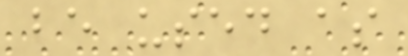be used as
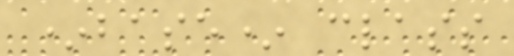*base* class
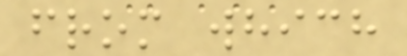from which
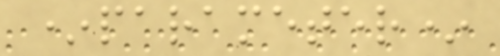*parameter*
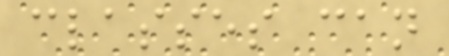classes can
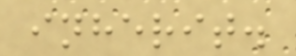inherit.
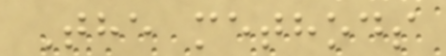The methods
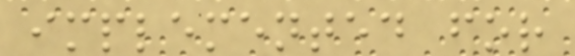implemented for
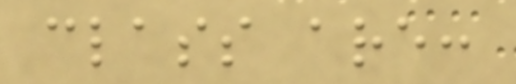class are:
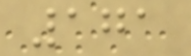171
